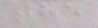the
